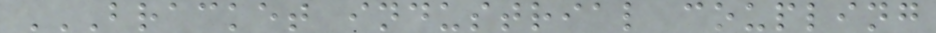BRACKET INDUSTRIAL COUPLING
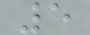5
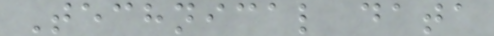Technical data
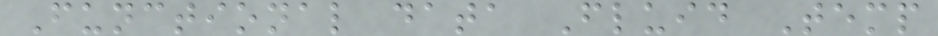Functional data Fluid Temp
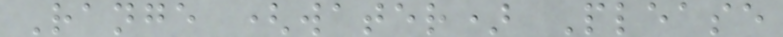Range (water) Please
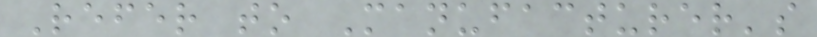Refer to Manufacturer's
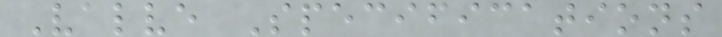Valve Specifications
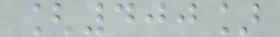[400]
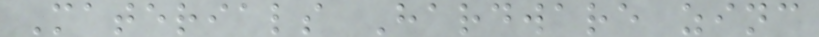Materials Hardware zinc
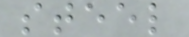steel
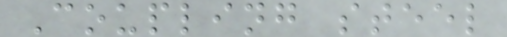Coupling steel
